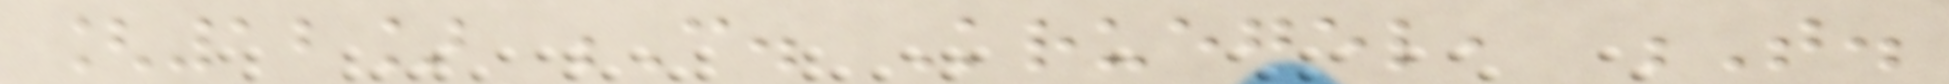[12] C. Kruegel, T.
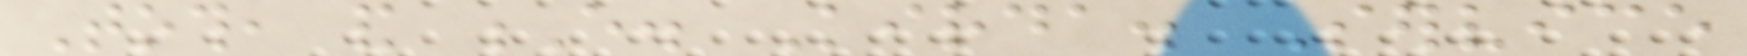Toth, and E. Kirda. Service
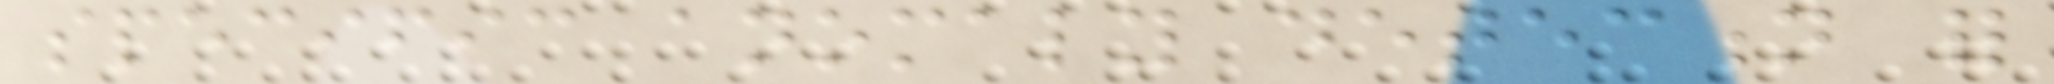specific anomaly detection for
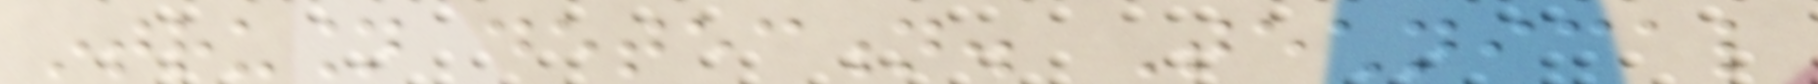intrusion detection. Technical
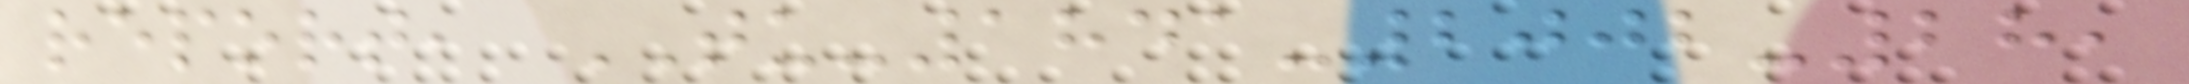report, TU-1841-2002-28,
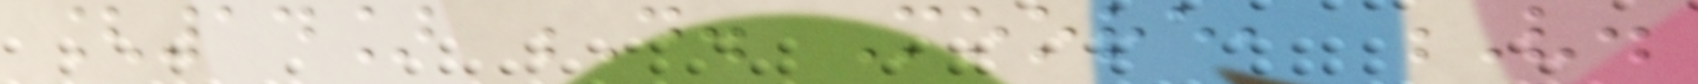[14] D. Moore, V.
